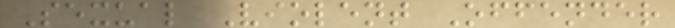Sexual Violent Offender
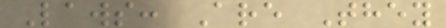Laws: Are They
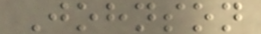Johnson
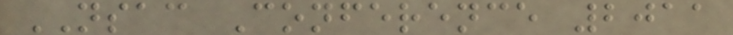NSAC Conference 2011
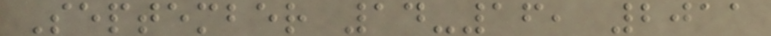September 14-16, 2011
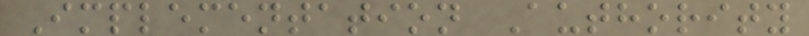Implementation Authority
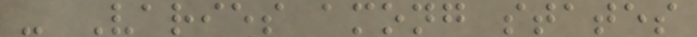- Varies among states
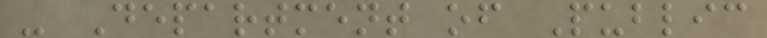- Department of Public
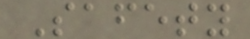Safety
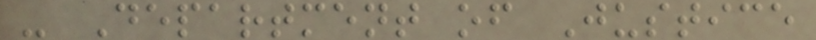- Department of Justice
